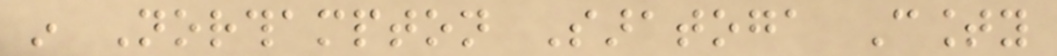in Northampton Saratoga County
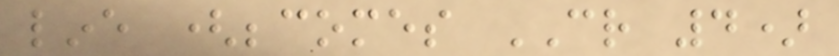line (becomes CR 4)
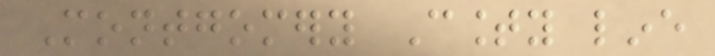Montgomery County line
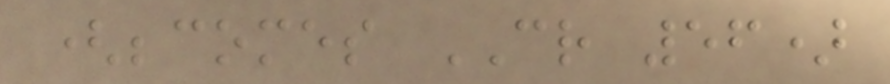(becomes CR 56)
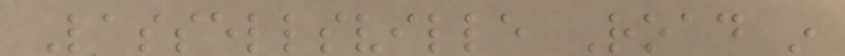Lassellsville Road in
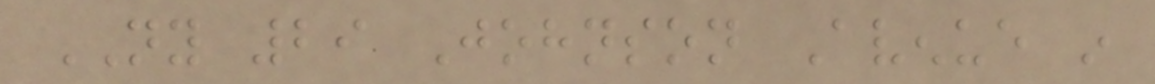NY 29 Johnson Avenue in
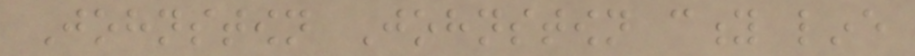Johnstown Johnstown city line
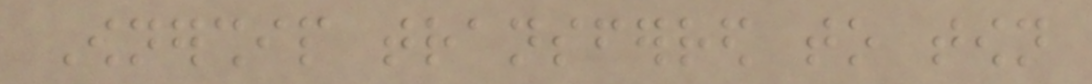Ownership transferred to town
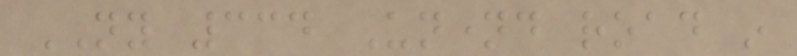NY 334 Unnamed road in
